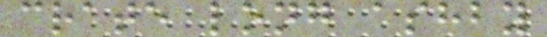crate long ashby
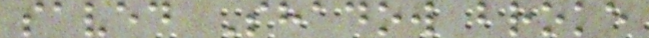saved Shadow broke
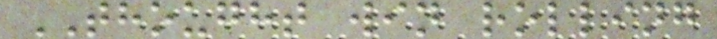THOUGHT win rolling
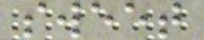sweet
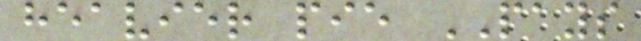heavier pie PAYS
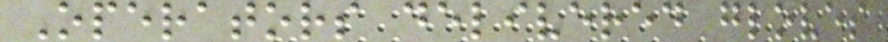Operators delivered gloves
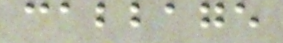cabbage
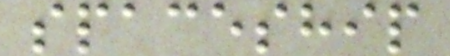spaceship
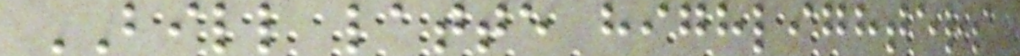BILL latte highlighters
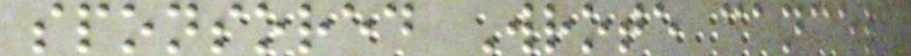sponsored Wrote cancel
